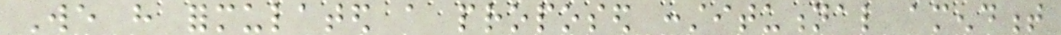We have formulated a proposed constitutional amendment
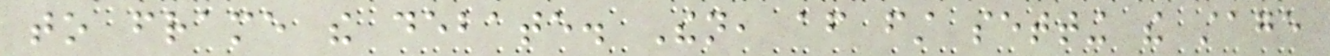to frame the debate. Then, after first setting the stage
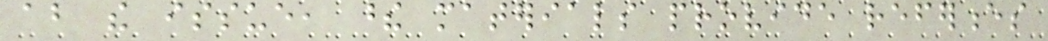about the issue, these materials provide references
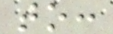to:
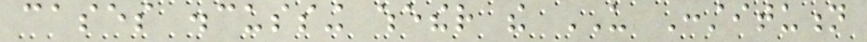cases discussing whether the US Constitution
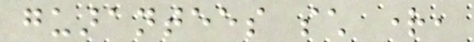guarantees such right,
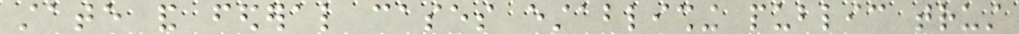state and federal cases establishing public trust
